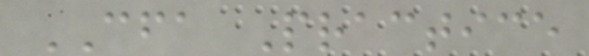CFA Practice
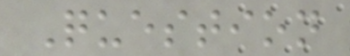Question
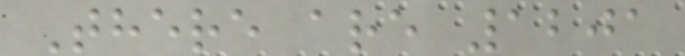There are 1201
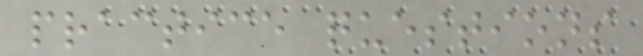practice questions
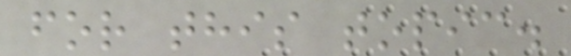for this topic.
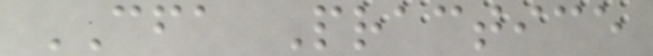CFA Practice
